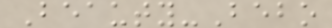Beauty-Bebo
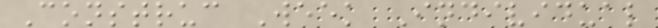Construc Week Individual
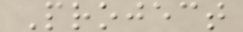Project
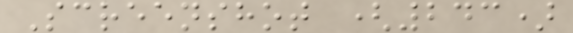Screenshot (243)
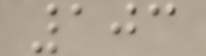103
